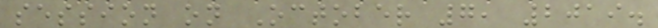session on October 7, 2019.
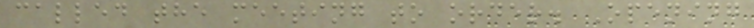called the meeting to order. Opening
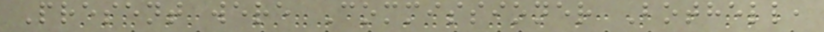Present were Commissioner Bothell,
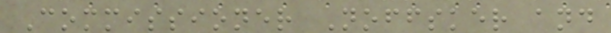Commissioner Noffsker and
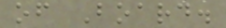of Board.
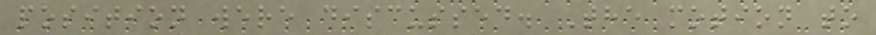position were discussed. The motion to
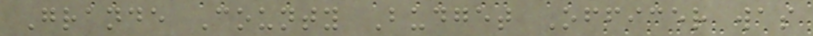Grande County Budget Officer was
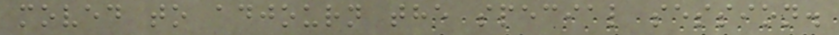moved to adjourn the special session.
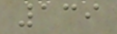139
